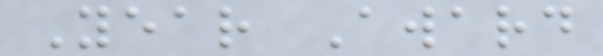Year Award
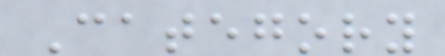Category
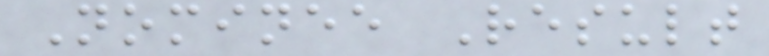Nominee Result
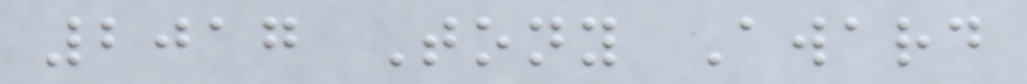2017 Tony Award
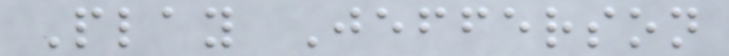Play Jefferson
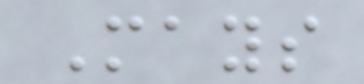Mays
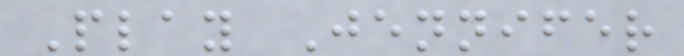Play Jennifer
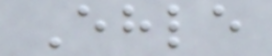Ehle
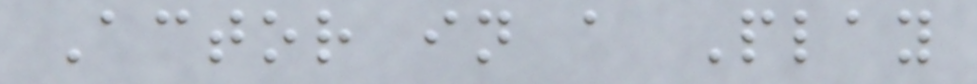Actor in a Play
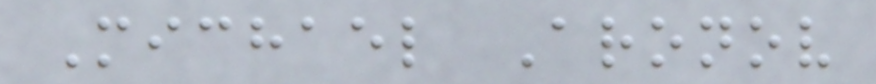Michael Aronov
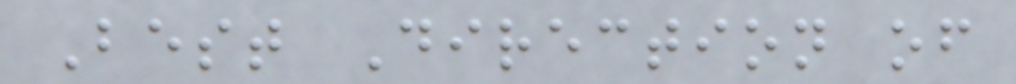Best Direction of
